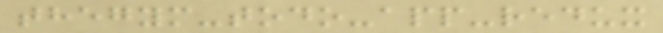thegym-todo-app-redux
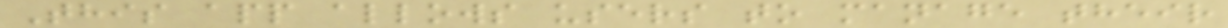This app allows users to manage their
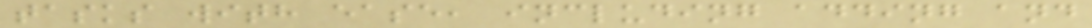tasks with ease, including adding and
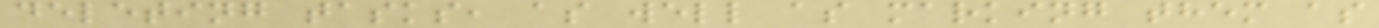deleting tasks, as well as marking them as
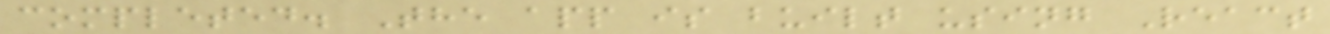completed. The app is built using React
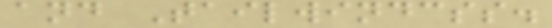and Tailwindcss.
